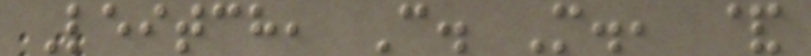Leitch, C. M., &
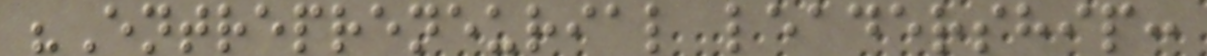"Entrepreneurial leadership:
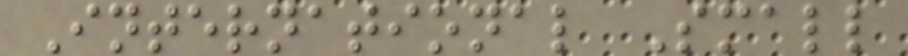International Small
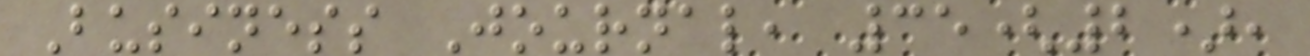Business Journal, 35(2),
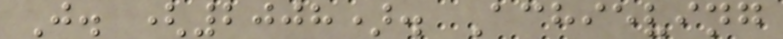J. (2008). Achieving
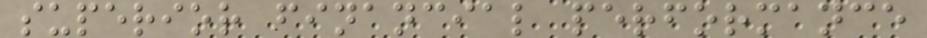superior financial performance
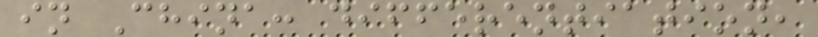in China: differentiation,
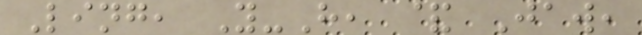Ling, Y-H, & Jaw,
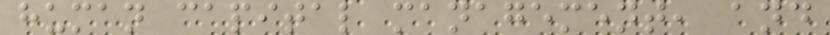human capital management, and
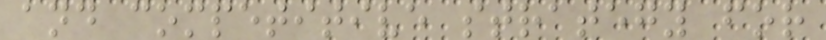and competitive strategy for
